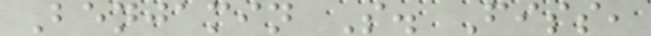Benjamin S. Fiss,
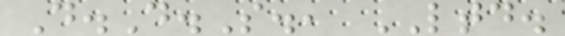D.D.S., LTD.
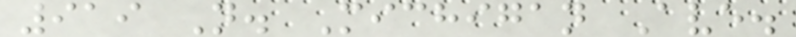919 N. Michigan Ave.
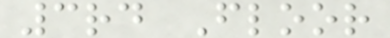3rd Floor
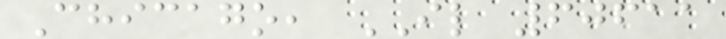Chicago, IL 60611
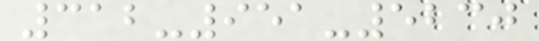312-951-5230
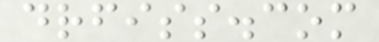drfiss.com
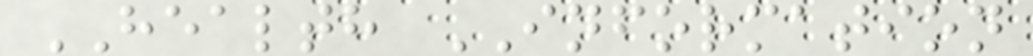HEALTH INFORMATION
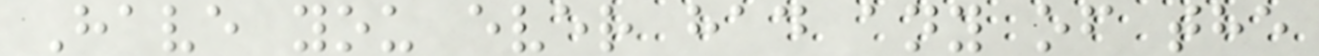Have you ever had any of the
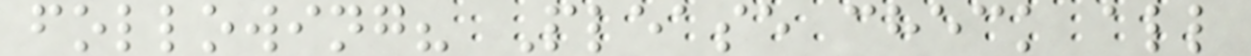following? Please check all
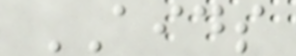AIDS
